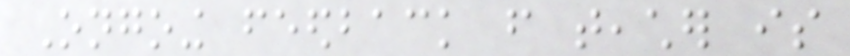Ongoing feedback from teacher is
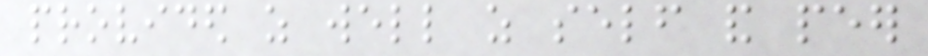provided as well as self and peer
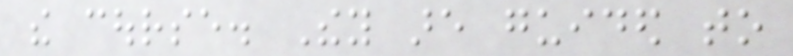the course. They are guided to
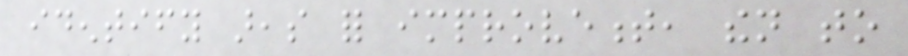identify areas for improvement, then to
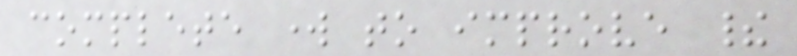complete work to improve their
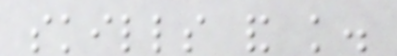skills and knowledge.
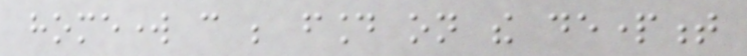homework can be found on the department
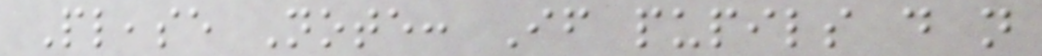Please Note: If pupils do not
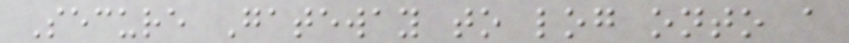Secure Gateway to log onto a
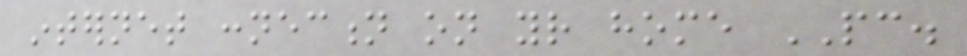internet connection on your home PC.
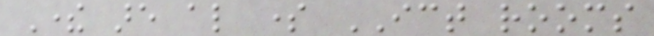There are also some ICT rooms
